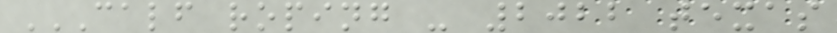CALF ROPING - 2022 TEXAS
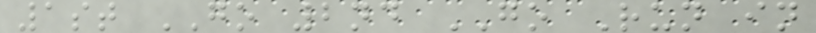1st GO 2nd GO Run in
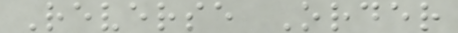Reverse Order
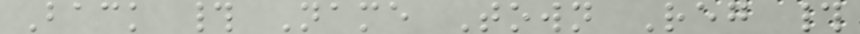Back # Name Town Reg #
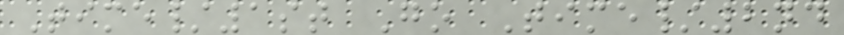Time/1st Go Time/2nd
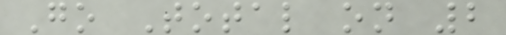Go Total on 2
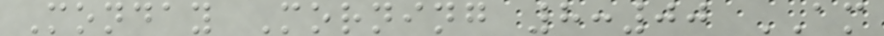Monday Morning 8:00 AM
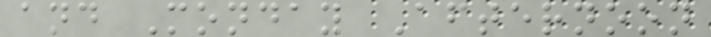and Monday Afternoon
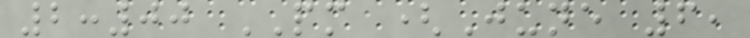2:00 PM (June 6,
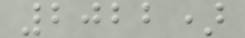2022)
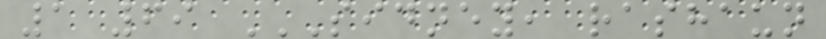1 69 SIDNEY, RASHAUN
